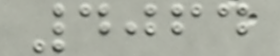4064
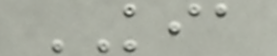KIA
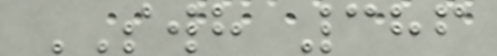SWH 386
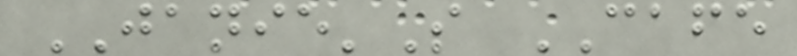JANIE'S CAFE
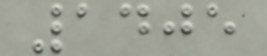1405
